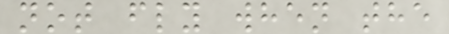not fly when the
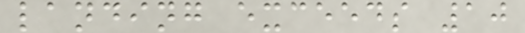landing exceeds 10
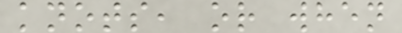knots, or when
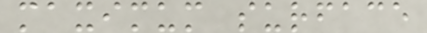maximum surface
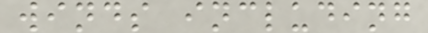winds including
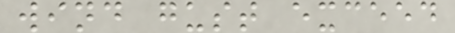wind gust exceed
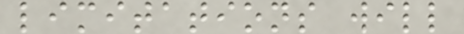limitations will
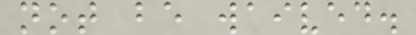not be waived.
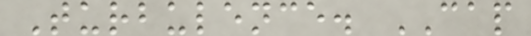Turbulence. CAP
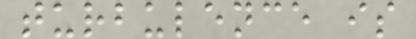turbulence is
